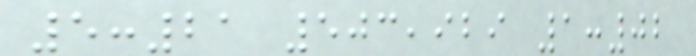5:21 503,929 1:02
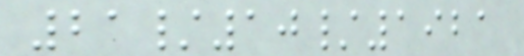21/10/1921
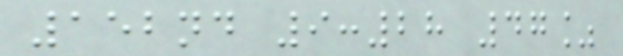152nd 9:28 47%
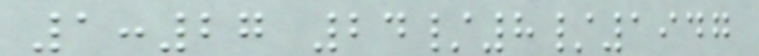1:27 24/8/1947
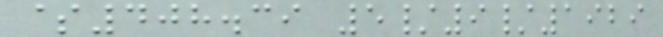$408.39 5/9/1929
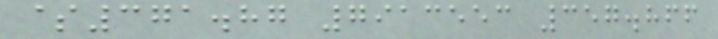$371.87 7913553 357.866
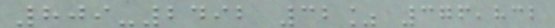809-2492 32% 376,832
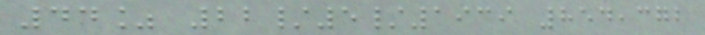44% 22/5/1939 854,372
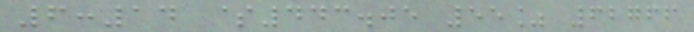6:14 $443.05 55% 62766
